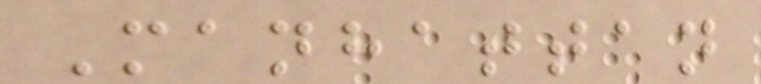Manhattan
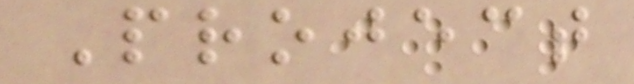Project
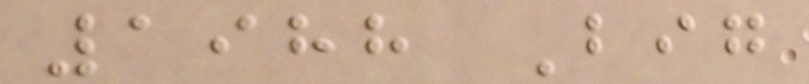1988 Big
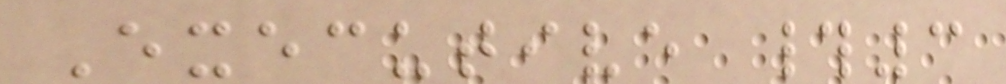Executive #3
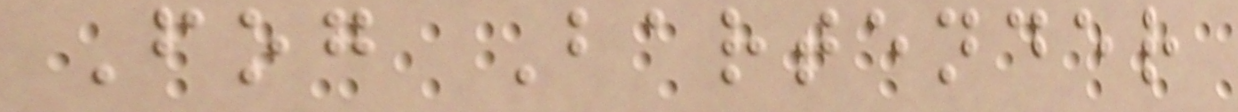Fog Bartender
